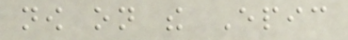now on the Epic
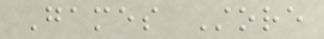Games Store
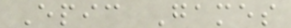Epic Games
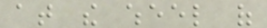at the wheel of
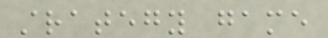strategy game
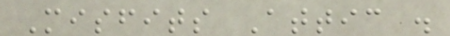Misfits Attic .
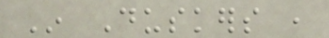In Duskers ,
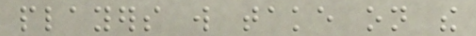players will take on the
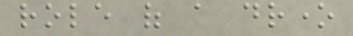role of a drone
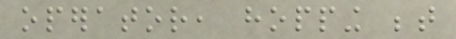operator, hopping between
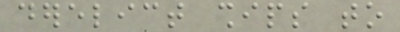derelict ships to
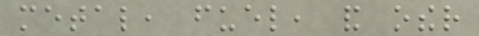metal, fuel, and other
